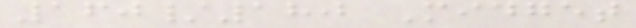160/180 Midget
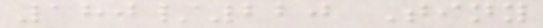180/220 Tiny
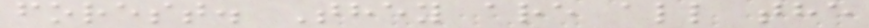forest. They are all the
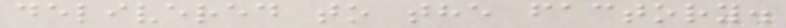delivered to the factory.
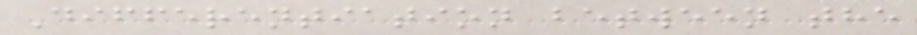Differentiation between the
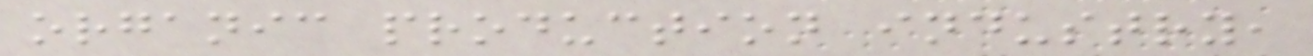organic production industry,
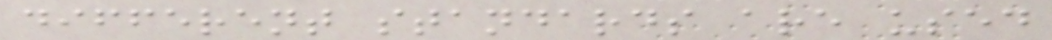different standards are used
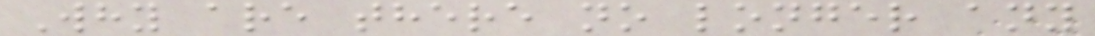Why are there no longer any
